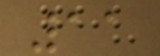11
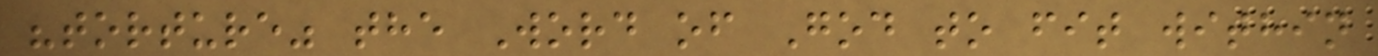"torture" the Word of God to fit within
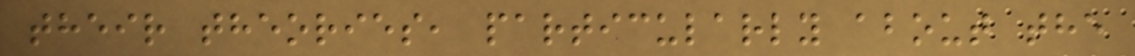their theories, particularly about the
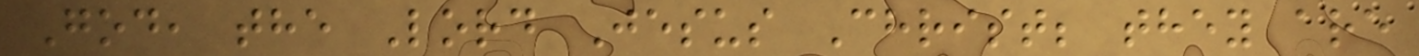God, the Lord Jesus Christ; they are
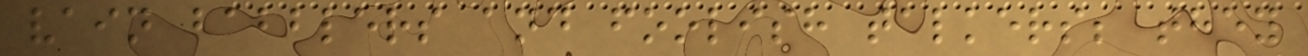vain babblers and foolish talkers; they
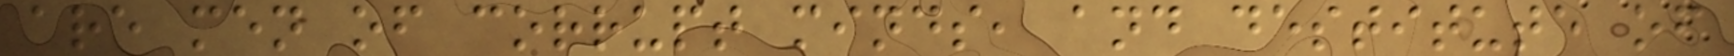are men of corrupt minds, and destitute of
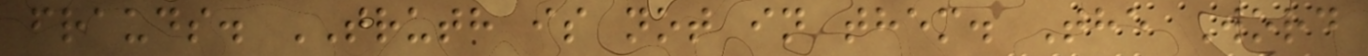frauds. TRUTH is not in them. The Word
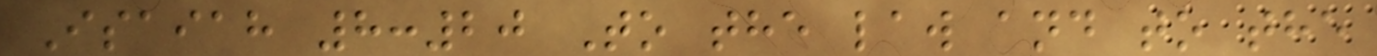Isaiah 8:20 To the law and to the
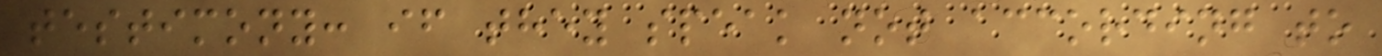testimony: if they speak not according to
